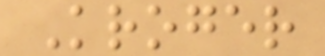Kroger
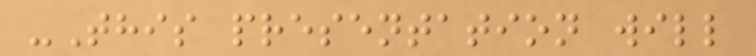-This presentation will
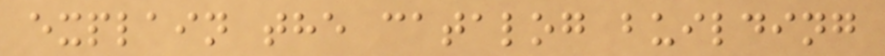explain the catalog building
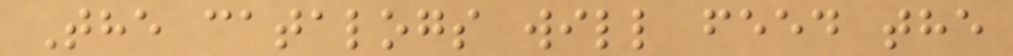The catalogs will feed the
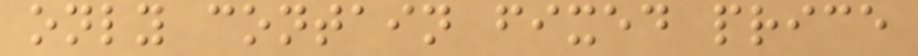only contain fixed price
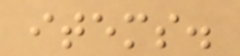items.
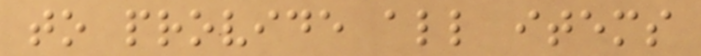to provide all items
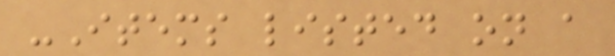-Items listed on a
